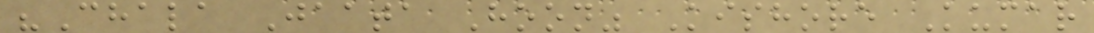"Chala Jaata Hoon" Kishore Kumar
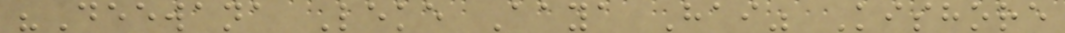"Deewana Leke Aaya Hai" Kishore
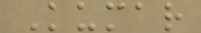Kumar
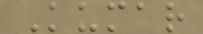Kumar
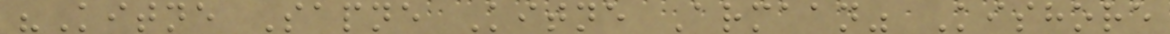"Kitne Sapne Kitne Armaan" Kishore
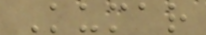Kumar
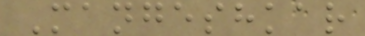Mangeshkar
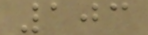103
